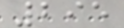295
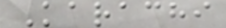Karachi
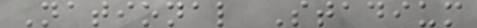National Stadium
